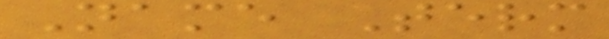Name Term
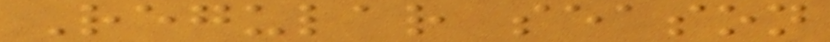Regular season
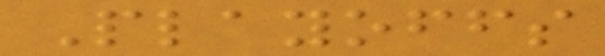Playoffs
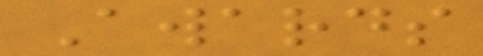Awards
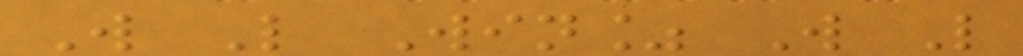W L Win% W L
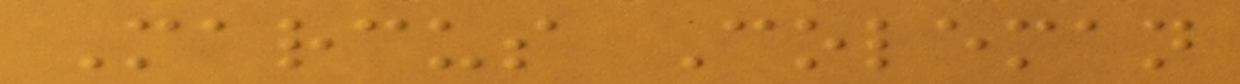Marcus Coleman
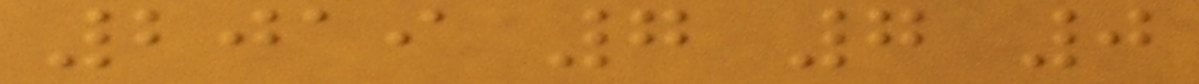2019 7 7 0
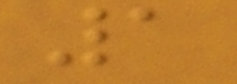1
